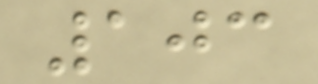103
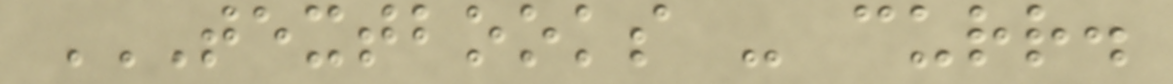TEXTBOOKS - CURR.
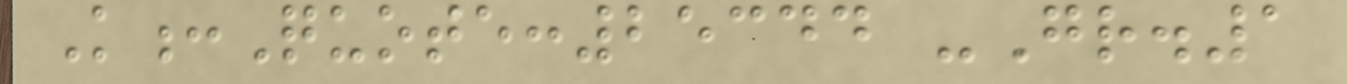K:Quote:25344 -Gr.1
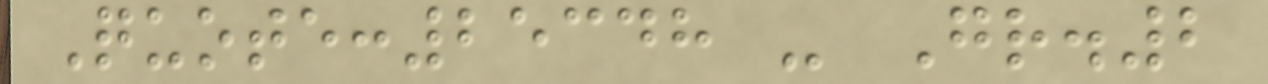Quote:25348 - Gr.2
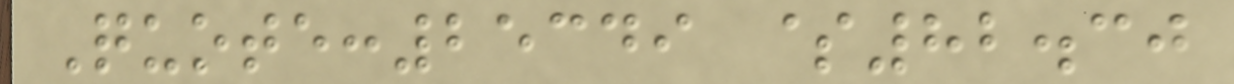Quote:25349 $82.30
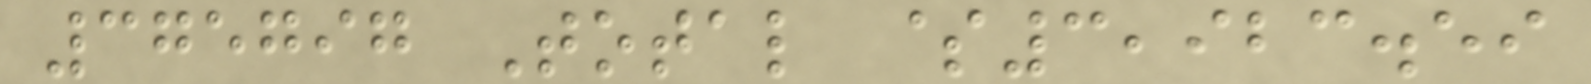375797 Total $3,923.59
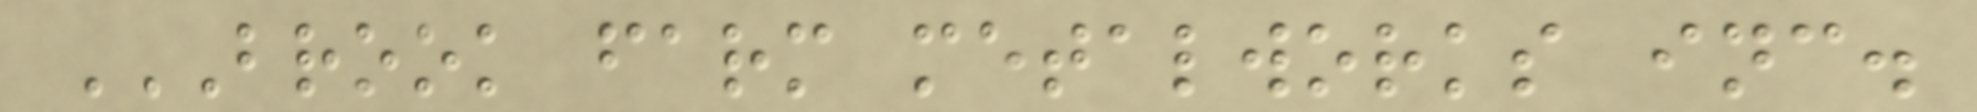BROOK FARM METALWORKS INC.
